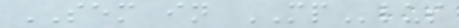SEM in MPlus
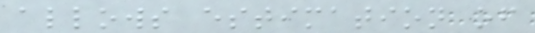allows estimation of
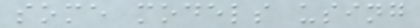some models using
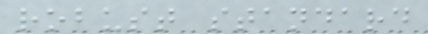robust standard
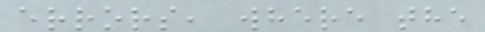errors, where the
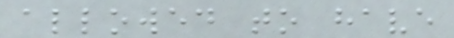allowed to have
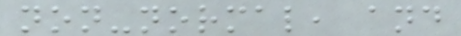non-normal, and
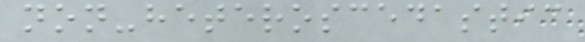non-heteroscedastic
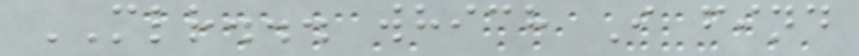MLR... which I find
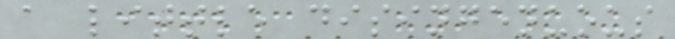a little disingenuous
